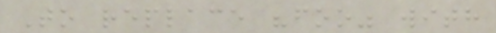To replace "foo" with
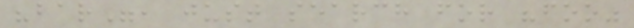"bar", just search for "foo"
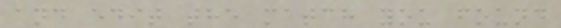and edit the match you found
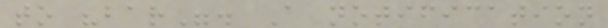to "bar". A notification
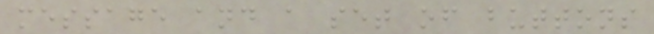message and a set of buttons
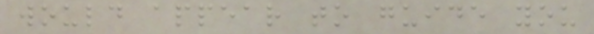would appear to guide you
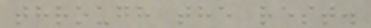through the rest.
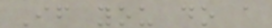If you do a
